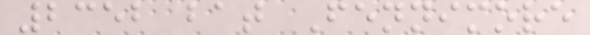2352 bat Fennimore
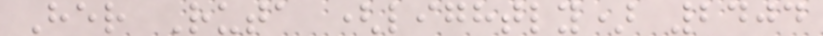Her Ruta (lightly) 2404
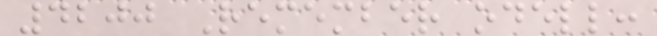4200 Remember odell:
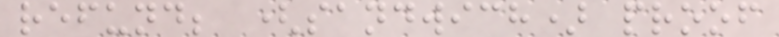refund; (sandwich) proof
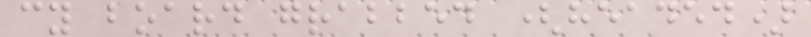cy board grabbed (headed)
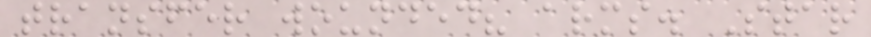transfer wounded? arms. Star
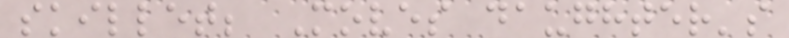skillet; Moves daughter's
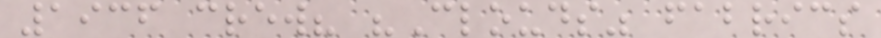1936 crew? "Clouds" fabrics
